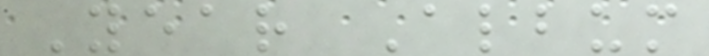Year Album
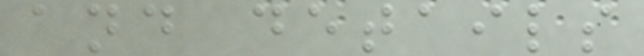and details
